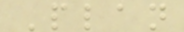Plan
